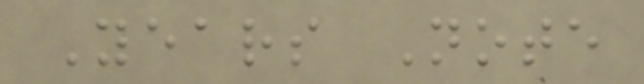Years Note
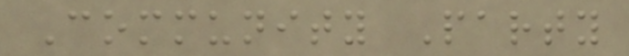Community Party
